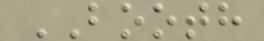BOOTH
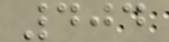404
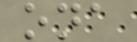ona
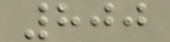800
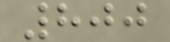800
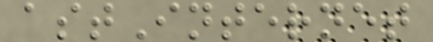astInternet
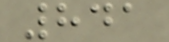841
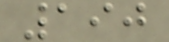190
